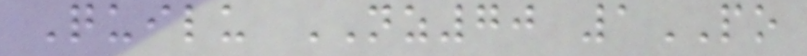Quilu NZ70 1PO
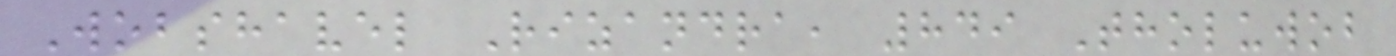Wobshavel Rizandra, 849 Tholuwob
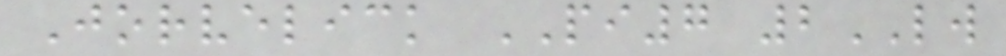Jorvelick PI7 2LW
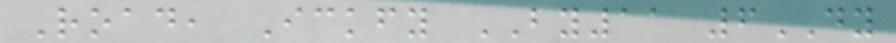Road, Ickfy BY11 6DY
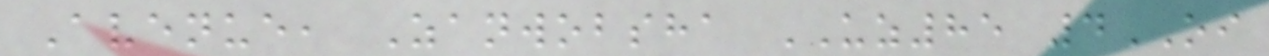Avenue, Zanwobsha UZ85 4OI
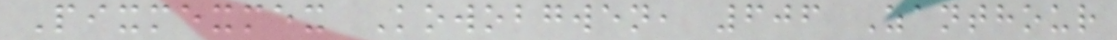Pixmexmex Kowobgwen, 606 Zanthour
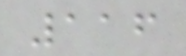116
